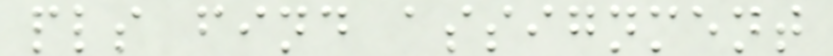pls find assignment
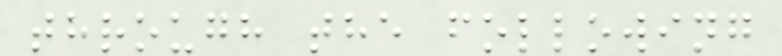through the following
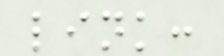link:
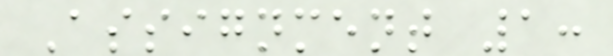Assignment 1:
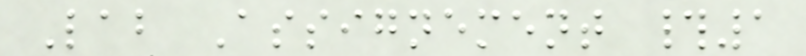Lab Assignement #1
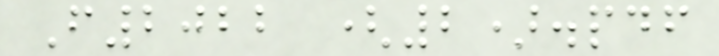F2022 (2).pdf
